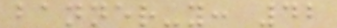banner-y: 42
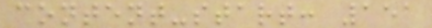content-start: 151
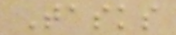Tasks
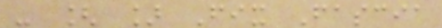- [ ] Fix Fascia
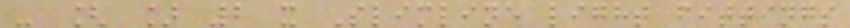- [ ] 2 x Slimline light fittings
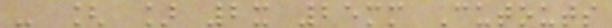- [ ] 2x 25mm Cutouts
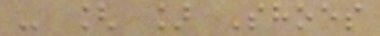- [ ] Shoes
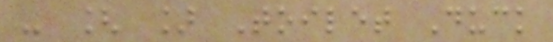- [ ] Toilet Duck
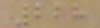228
